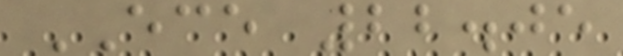ECE 22.05
